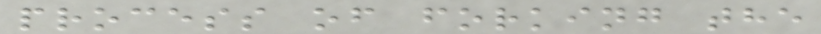process of forking the
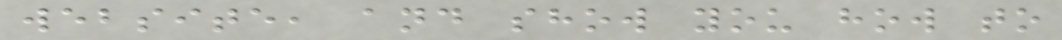website, and show you how to
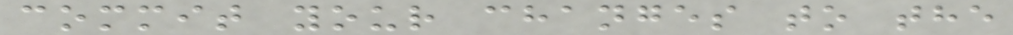commit your changes to the
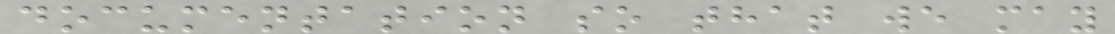documentation so that we may
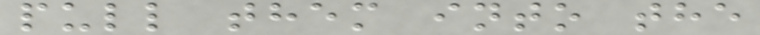pull them into the
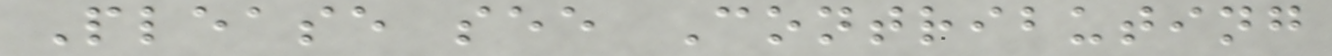Please see Contributing
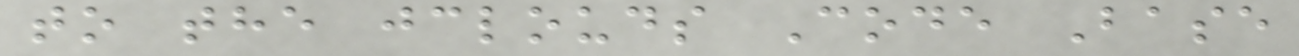to the jclouds Code Base
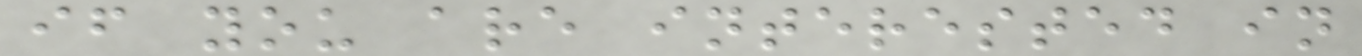if you are interested in
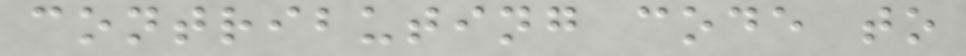contributing code to
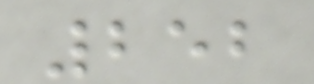252
